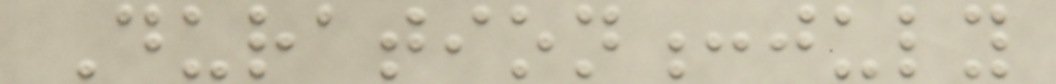Duration:july
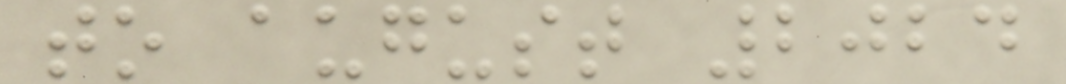to august 2024
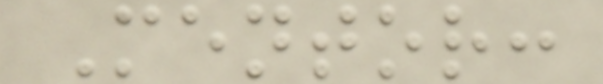Mentor:
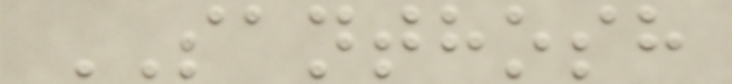SANTHOSH
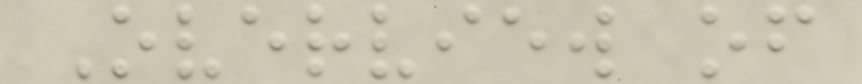Overview of
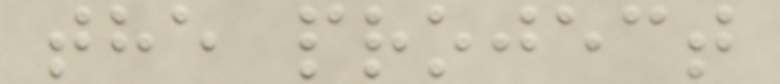the project
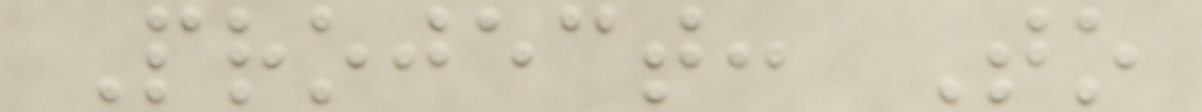Project: To
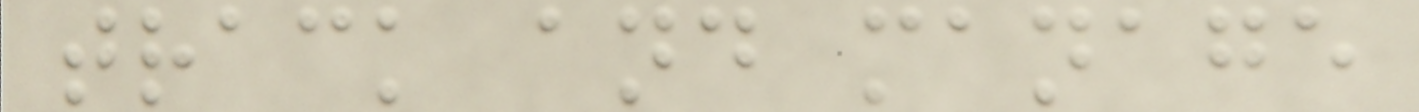track and manage
